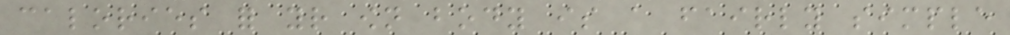calories for your own body is a fairly simple
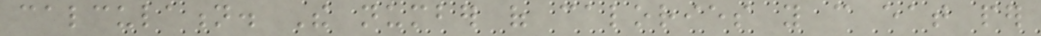calculation. The number of calories you can eat per
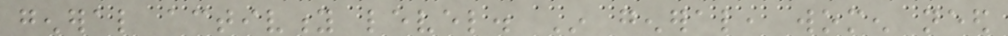general activity level. In general, women need
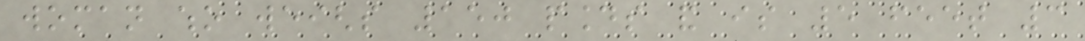woman who weighs 150 pounds and is 5 feet 3
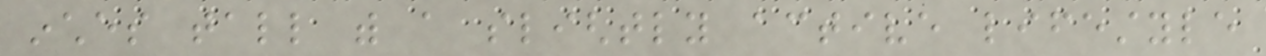inches tall with a slightly active lifestyle
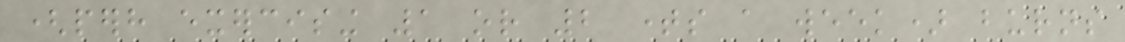(perhaps exercising 1 or 2 times a week) burns
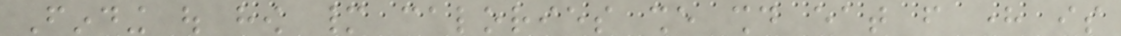Finding out how many calories she should eat from here is
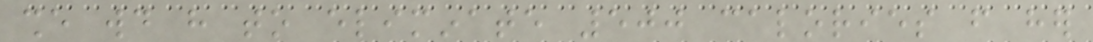she would have to eliminate 500 calories from her
